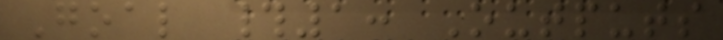Goal #1: Outputs
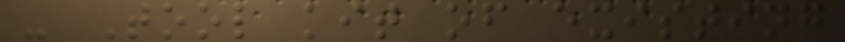- Tool kit of existing
